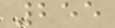255
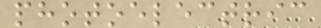photoelectric
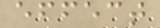effect
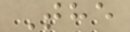The
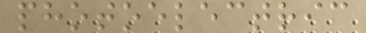photoelectric
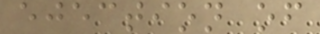ejection of
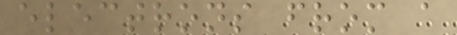electrons from a
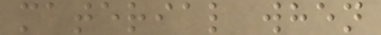material when
